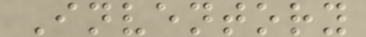Inventory
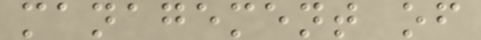management of
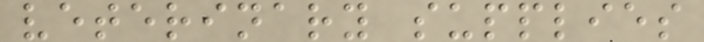veterinary supplies
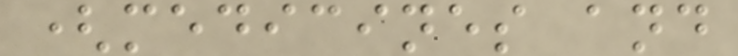(medicines and
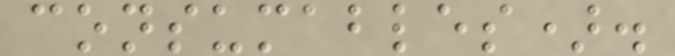consumables).
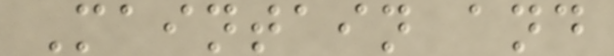Maintain and
